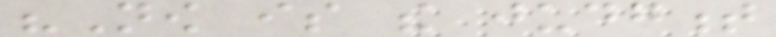"Now is the judgment
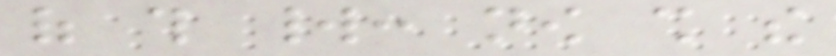of this world: now shall the
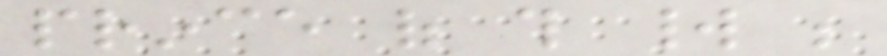prince of this world be
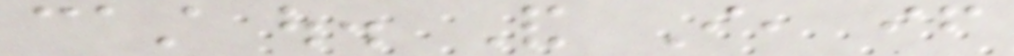cast out. And I, if
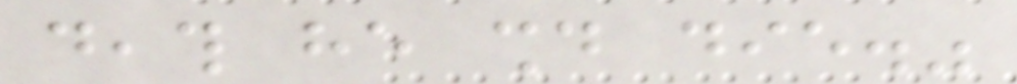death he should die."
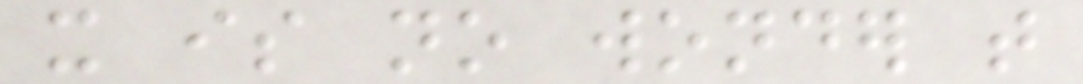it is no wonder that
